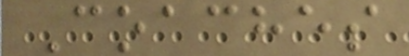Coaches
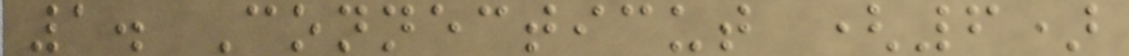1. Connecticut (6)
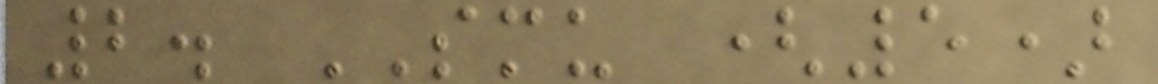2. SMU (5)
